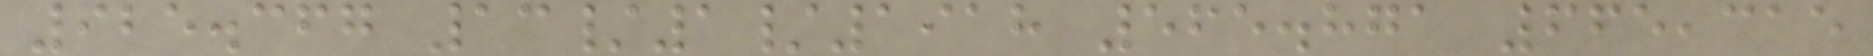925.367 13/1/1918 565.871 665,315
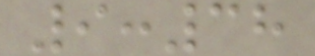9:38
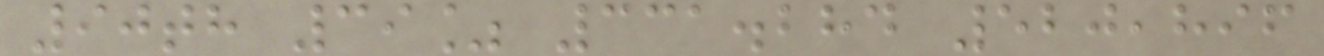90th 39% 331.284 520,896
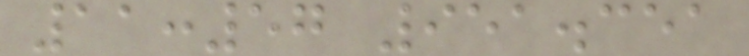11:57 951.351
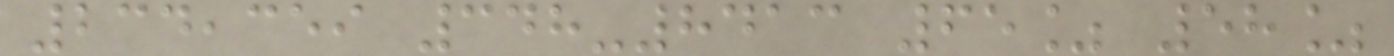234,359 348-8413 65% 58%
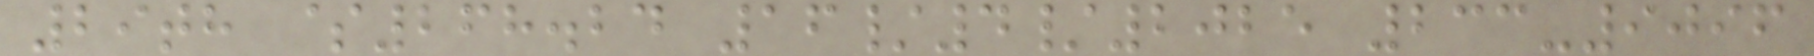29th $268.24 16/4/2025 233-9096
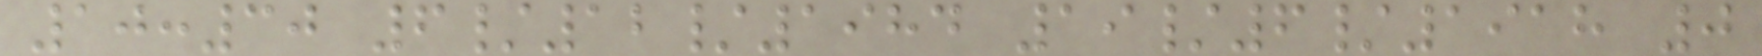10:30 6/12/1984 19/6/1918 0
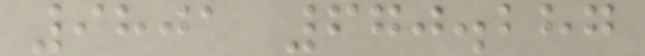9801 670.287
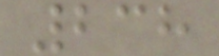238
